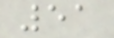51
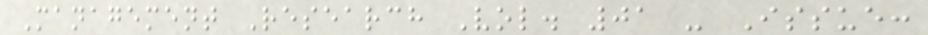Management Research Vol. 01 - Issue:
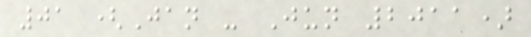01 (Jan - Jun 2011)
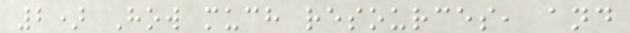2) How much resources, and
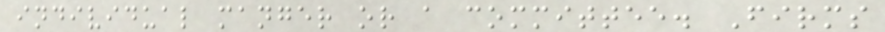individual manger or a committee. Firms
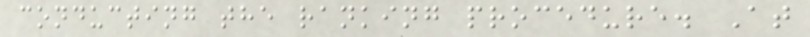conducting the ranking procedure. At
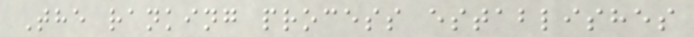The ranking process establishes
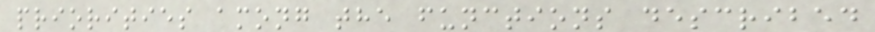priorities among the functions described
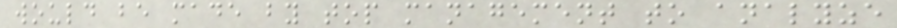would be made by top management to analyze
